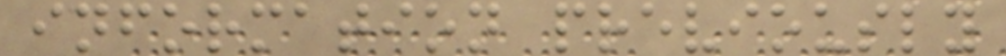information previously
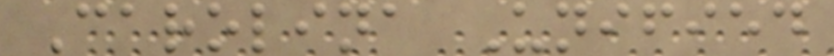Carolina Unified
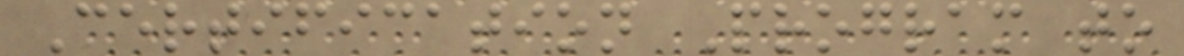Certification Program to
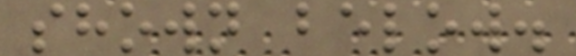shown below.
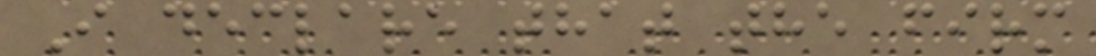I declare that the firm
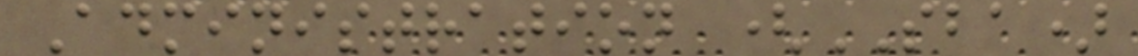Administration (SBA)
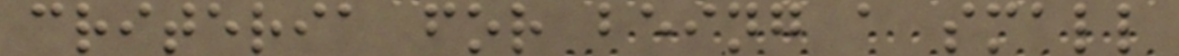criteria for being a small
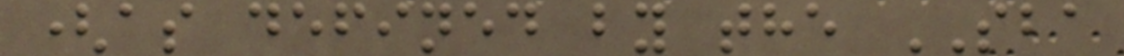(as defined by the SBA
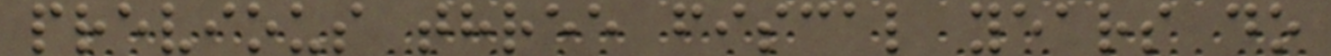previous three fiscal years do
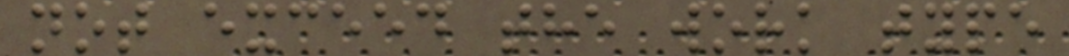not exceed the work type
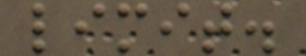limit.
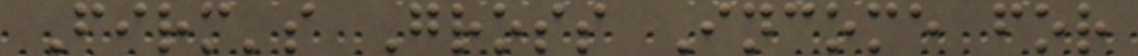Firm's Gross Income for
